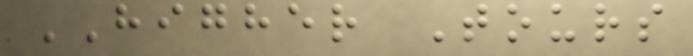HIGHER Tours
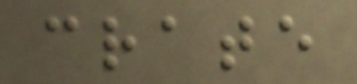crate
